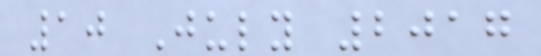10 July 2017
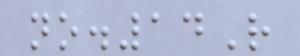no.14R
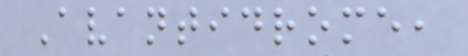Avantidrome,
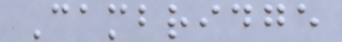Cambridge
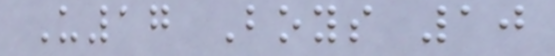U17 Boys 10
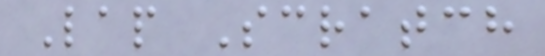Lap Scratch
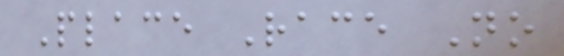Place Race No
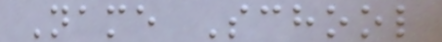Name School
